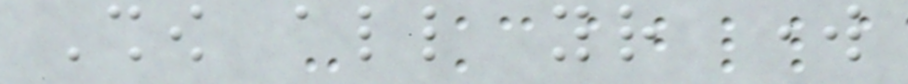Show all your work
